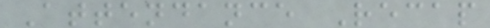Attendance Recap
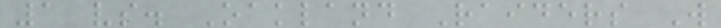1 vs. Oakland Raiders W
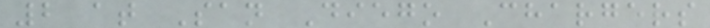2 at San Diego Chargers
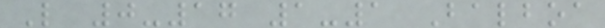L 0-17 1-1 Balboa
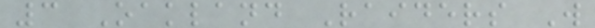3 Oakland Raiders W
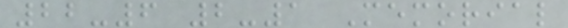22-6 2-1 Memorial
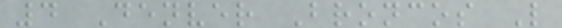4 Denver Broncos L
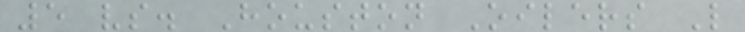5 vs. Houston Oilers L
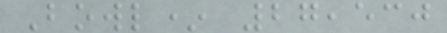Bowl* 27,530
